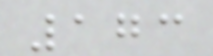173
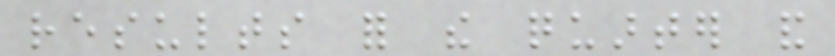results for the quarter and
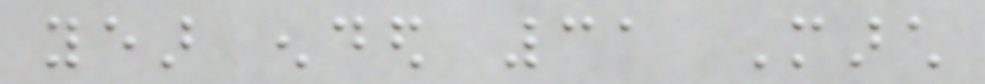year ended 31 March
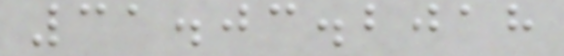31.03.2018
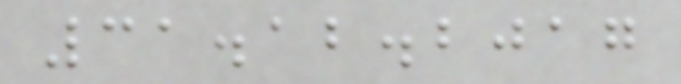31.12.2017
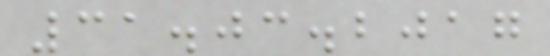31.03.2017
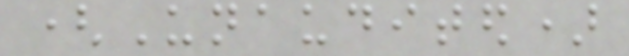(Unaudited)
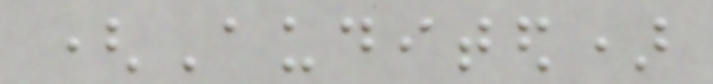(Audited)
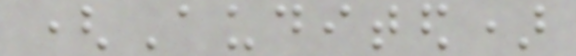(Audited)
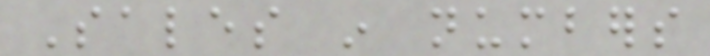Sales in numbers
